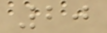20
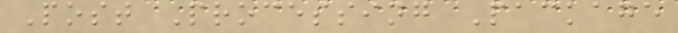Post Processing Package
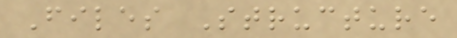Files Structure
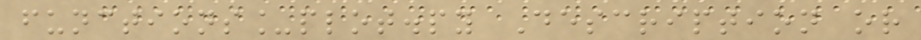functions_plot.py Description or
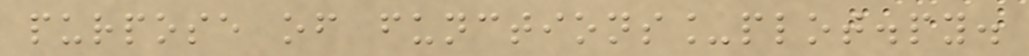purpose of functions_plot.py.
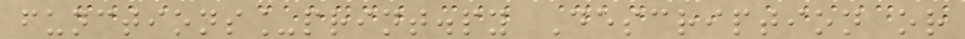functions_print.py Description or
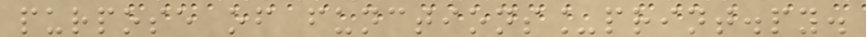purpose of functions_print.py.
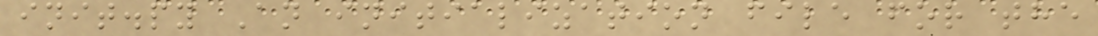init.py An initialization file for the
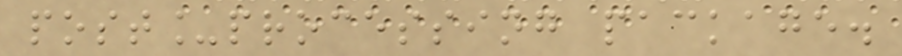post_processing package.
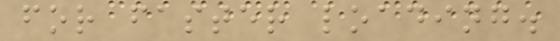for faster loading.
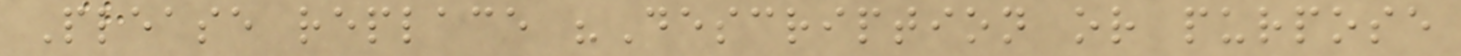Please replace "Description or purpose
